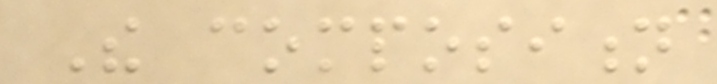The composition
